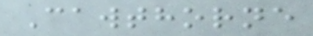Cawthorne
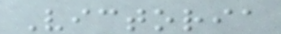Victoria
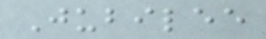Jubilee
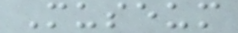Museum
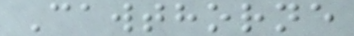Cawthorne
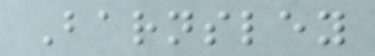Barnsley
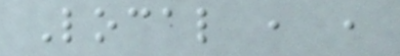Local , ,
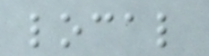local
